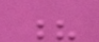?
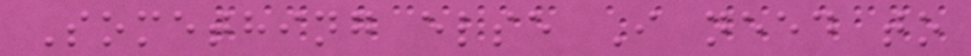Something else I need to
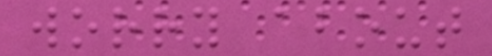worry about
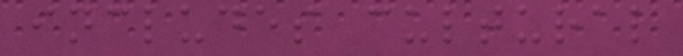includes cultural
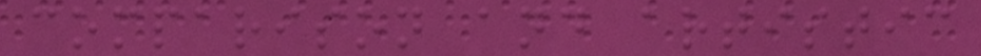comparison and artistic
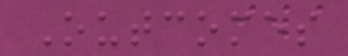Outcomes
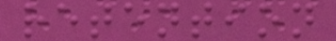retention
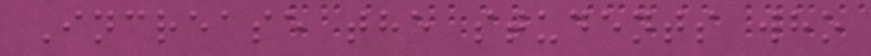Increase the students who
